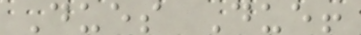Dues Due!
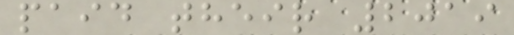paid their 2019
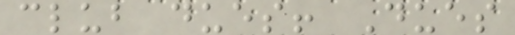club dues! Dues
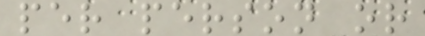per person or
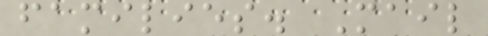families. Mail
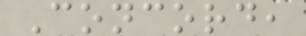Concord,
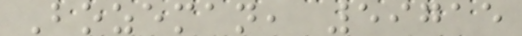Bozeman, 59715
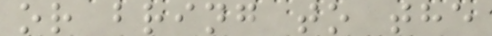or bring to the
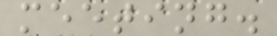meeting.
